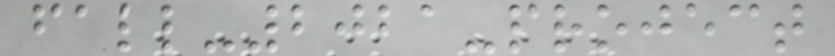fall-2021-project
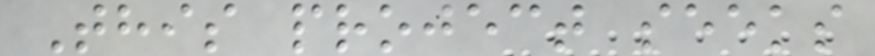This project seeks
